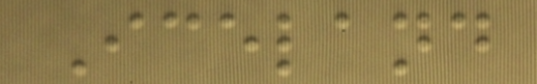Iceland
